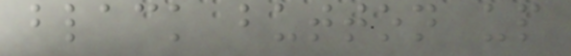black button up
